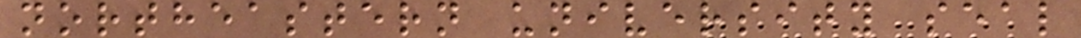northeastern university seal
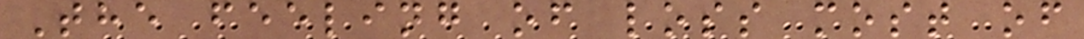The feeling of loss most of
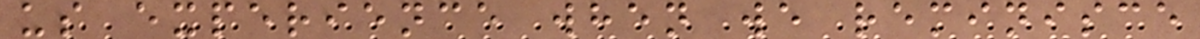us experience when we reminisce
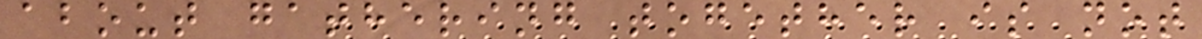about gathering together is not
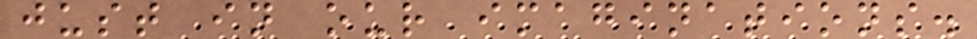just in our imaginations.
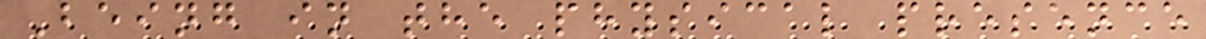Being in the physical presence
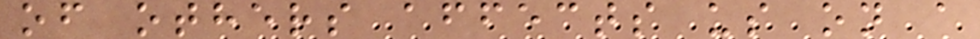of others affects us on a
